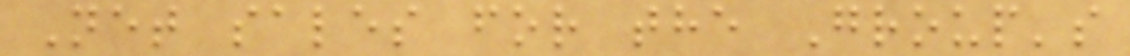Net sales for the Group's
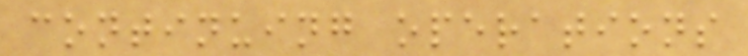continuing operations
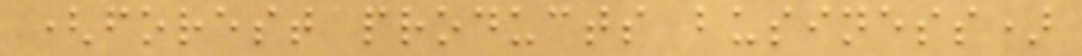(forest products business)
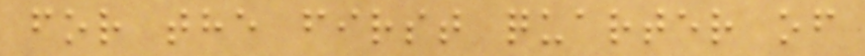for the first quarter of
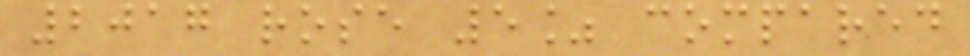2017 rose 5% compared
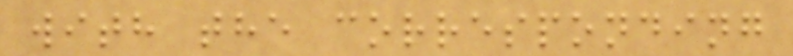with the corresponding
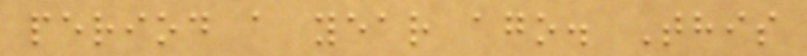period a year ago. This
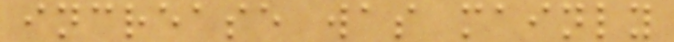increase was mainly
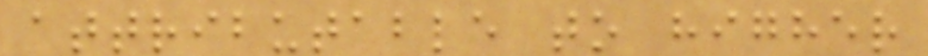attributable to higher
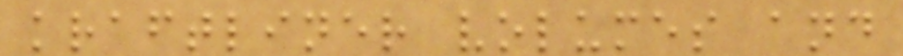kraftliner volumes and
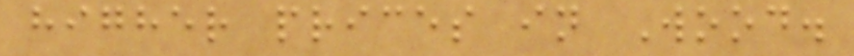higher prices in Wood.
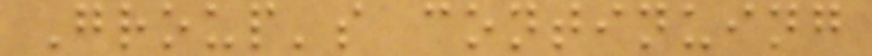Group's continuing
